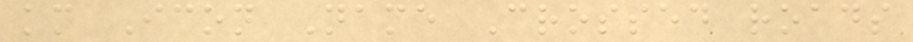km Icon Name Crossed roads
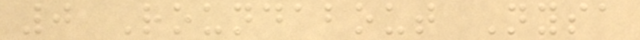0 Roundabout Nysa
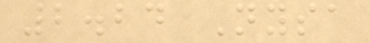2.24 Nysa
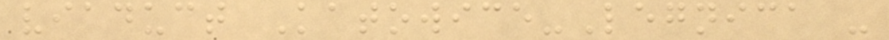viaduct Katowice-Legnica -
